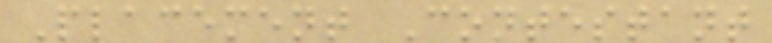Placement Contestant
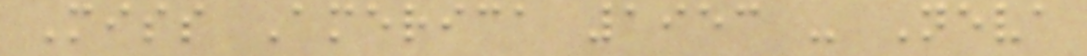Miss America 1953 - Neva
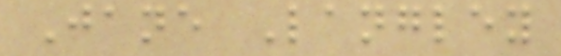Jane Langley
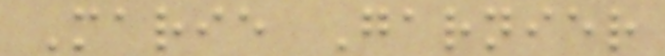Marie Garnier
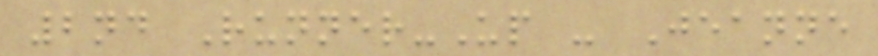2nd Runner-Up - Jeanne
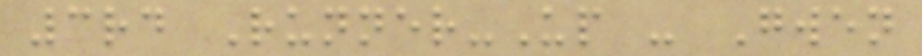3rd Runner-Up - Gwen
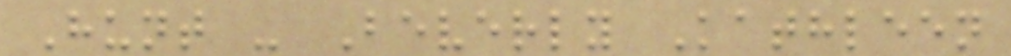Hunt - Beverly Kathleen
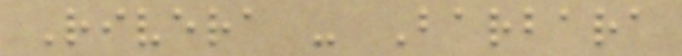Rivera - Barbara
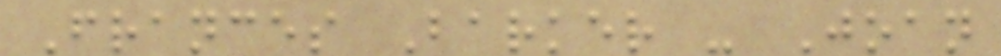Frances Barker - Joan
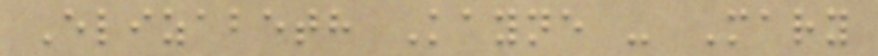Elizabeth Kayne - Mary
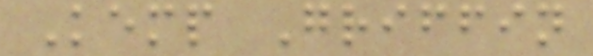Kemp Griffin
